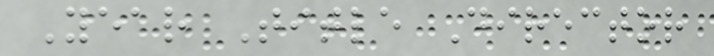Year Title Director
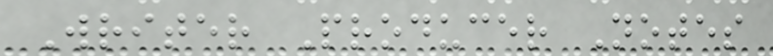Writer Producer Notes
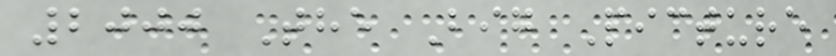2000 The Big Picture
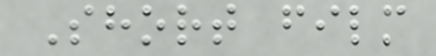Short film
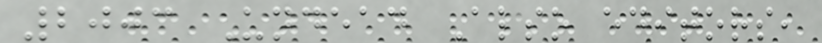2003 Undead Also editors,
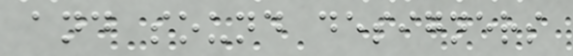and sound designers
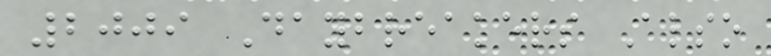2009 Daybreakers Also
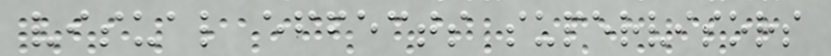visual effects supervisors
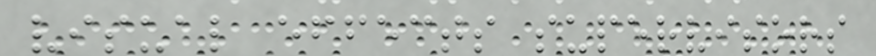visual effects supervisors
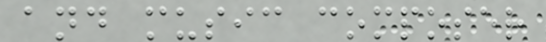and music composer
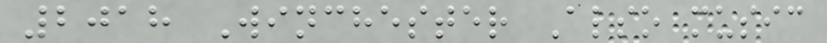2018 Winchester Also music
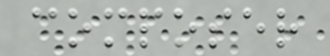composer
